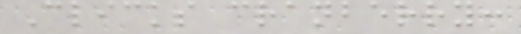Clicks cranberry:
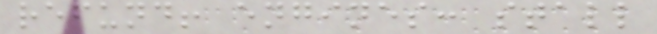refund! engines: stall
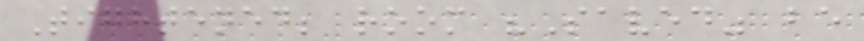Tightened; room "Saved" be
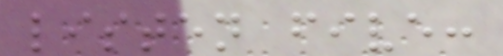listen five:
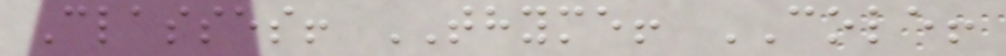Classes! THYME! COLE!
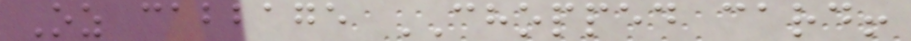Oz cabbage CHOPPED card!
